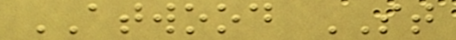ATWOOD ST
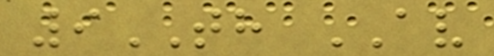9TH AV
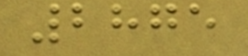2875
